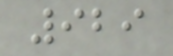929
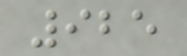925
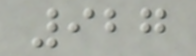927
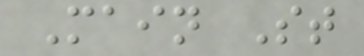Main St
